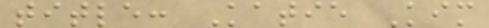title: Katie Kim
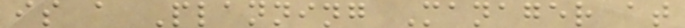is a Planning Manager at
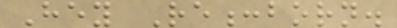Hey Re:born.
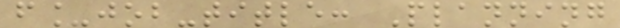f_job-title: Planning
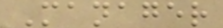Manager
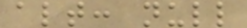alt: null
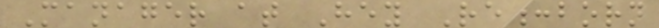Manager at Hey Re:born
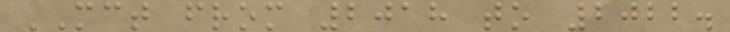MCT from 2018 to 2022.
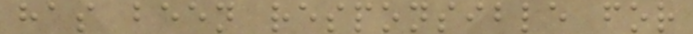has been responsible for
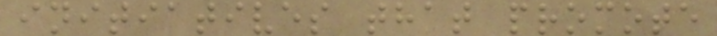initiatives that promote
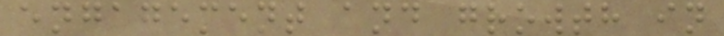engagement and growth in
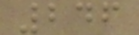246
